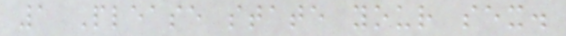1 Please state your sex.
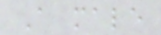A male
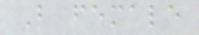B female
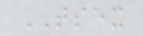TSEX
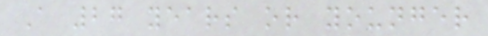A 27 years or younger
